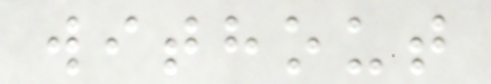without
